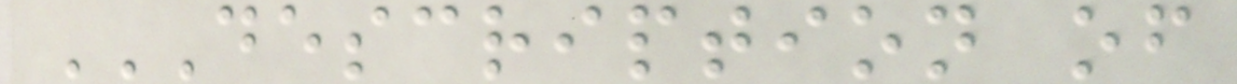DESCRIPTION OF
